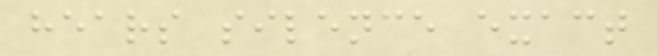hears silence exact
